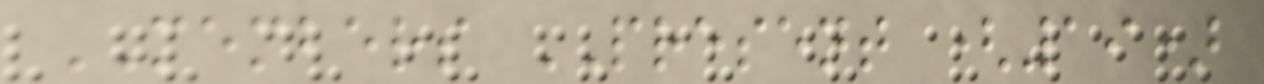MEMBERS PRESENT (19)
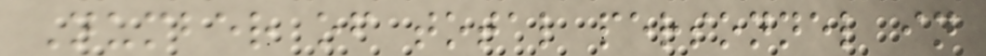Number of total personnel in
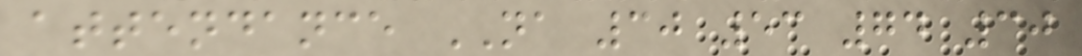attendance NA 30 53 74 30
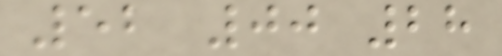52 00 28
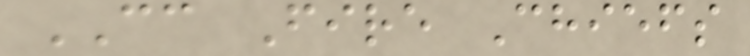CC Fire Chiefs
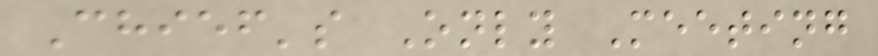Chief's Only Meeting
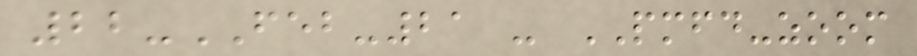22-FEB-21 - PMFD-zoom
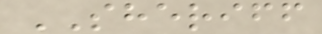SHERIFF
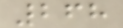268
